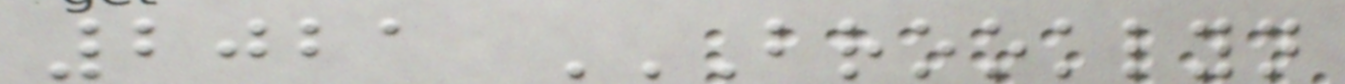2021 BROOKLYN
